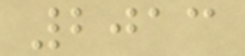2013
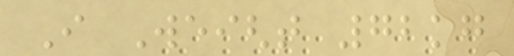I Weight 72kg
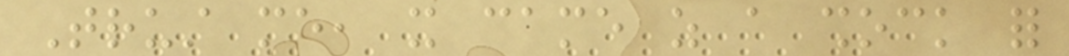Trust me, it came as a shock for
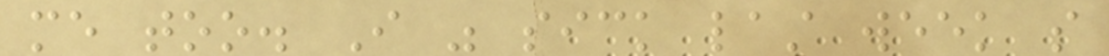me too. I was sick last week so
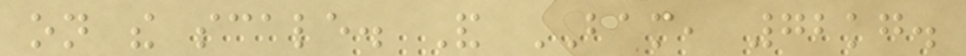on the scale. And BAM, 72kg.
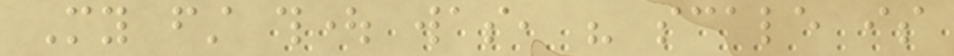My first thought was, his scale is
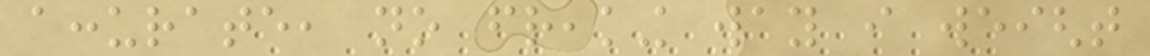accurate, no freaking way i weight
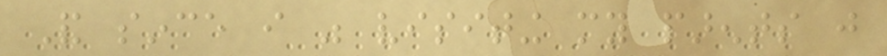And since i was visiting my parents just
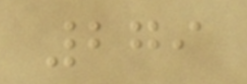279
